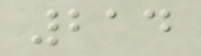214
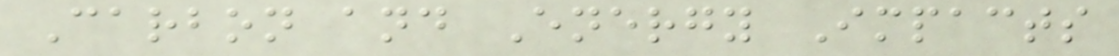Carbon and Energy Impacts
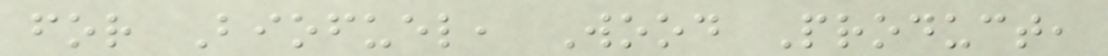for Biofuel, Wood Product,
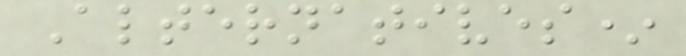Alternatives*
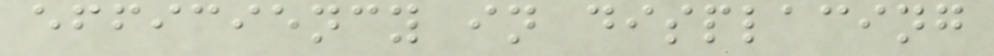efficiency in displacing
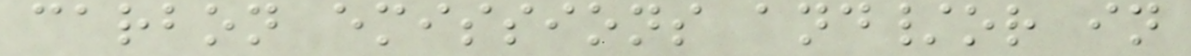carbon emissions and/or in
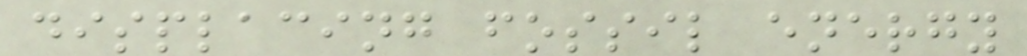displacing fossil energy
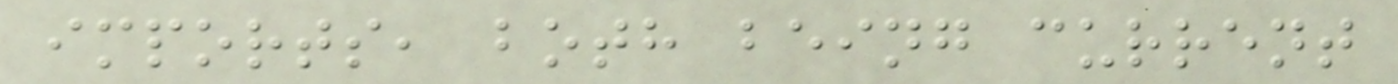imports, both being current
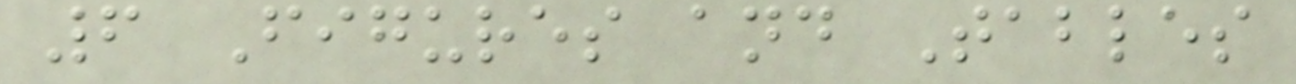6 Figures and Tables
